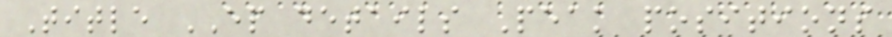Title EP details Peak positions
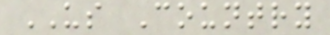US Country
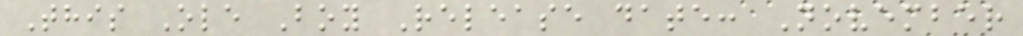This Ole Boy Release date: November
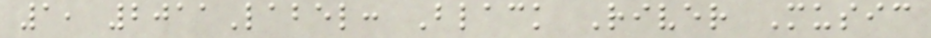1, 2011Label: Black River Music
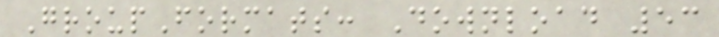GroupFormats: Download 53
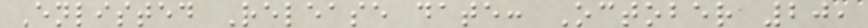Enlisted Release date: October 20,
